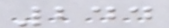244
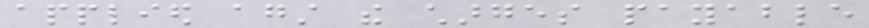applied against the charges payable
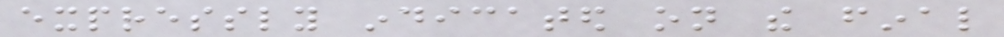expressly indicated on the final
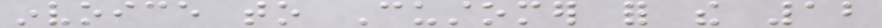invoice to Customer for the 12
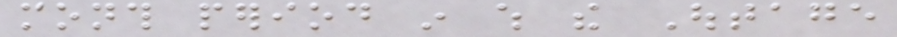month period in which the Outage
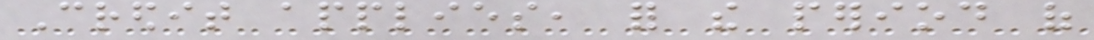Credit applies, for the period of
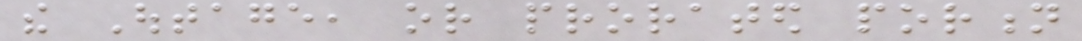the Outage, or prorated portion
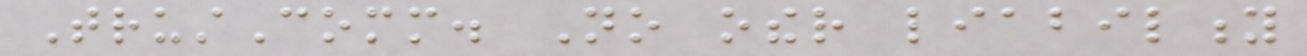TrustComm. No other liability
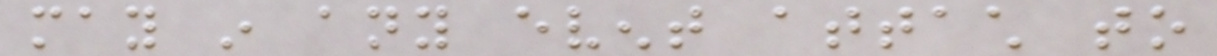may in any event attach to
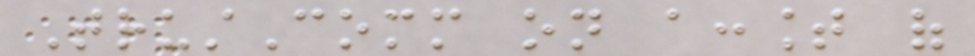TrustComm on account of
